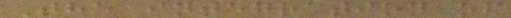The integration of
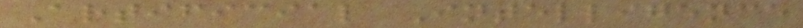Artificial Intelligence
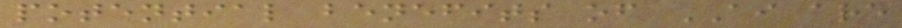potential benefits of AI are
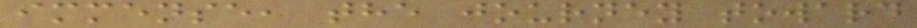immense, the journey toward
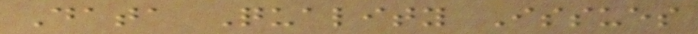Data Quality Issues
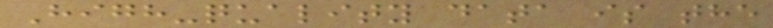High-quality data is the
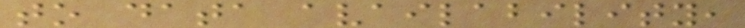to data availability,
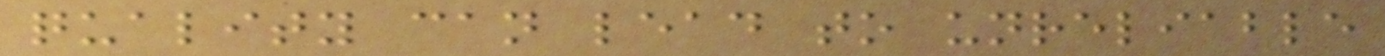quality can lead to unreliable
